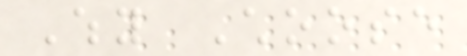Why Choose
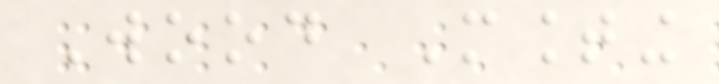Wood Mounting
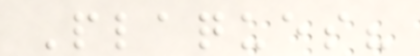Plaques?
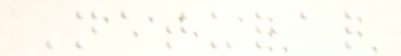Natural
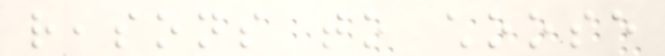reasons to choose
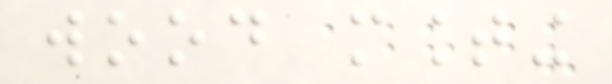wood mounting
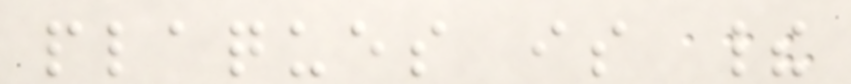plaques is their
